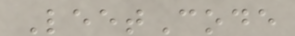LeetCode
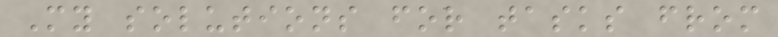My solutions for tasks from
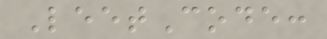LeetCode:
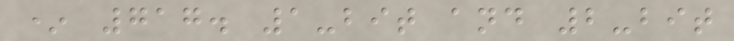* 717. 1-bit and 2-bit
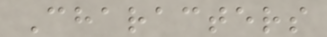Characters
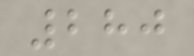280
